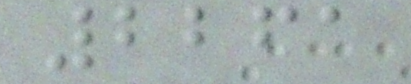2261
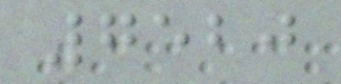7520
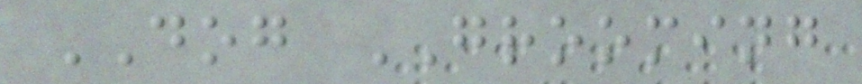DOG GROOMING
